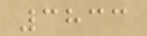3833
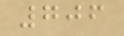706
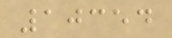10354
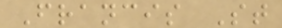Francis St
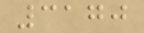3170
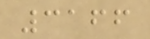3166
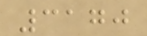3170
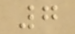7
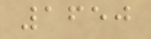1650
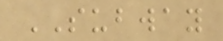SUBWAY
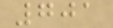701
